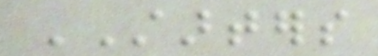STARTERS
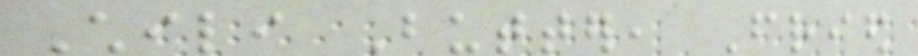Chili Butter, Fried
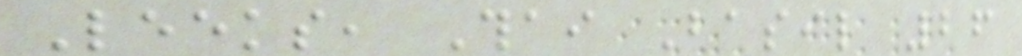Leeks, Thai Basil 26
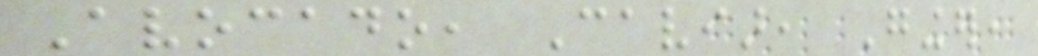Avocado, Caviar, Ginger,
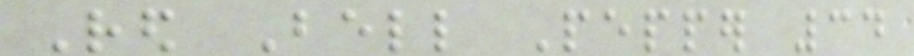Red Bell Pepper 34
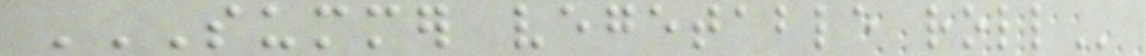SUMMER VEGETABLE ROLL
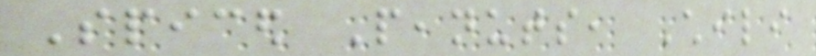Spiced Peanuts, Chili
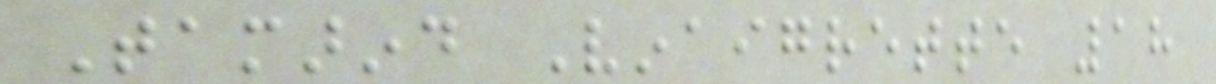Tamarind Vinaigrette 18
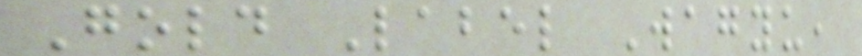Gold Label Wagyu,
